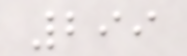299
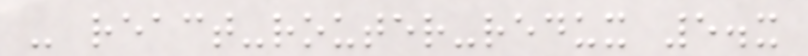- react-router-redux 5.x
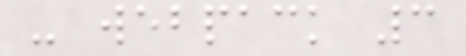- webpack 3
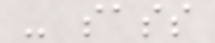- sass
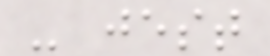- jest
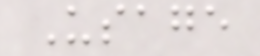Usage
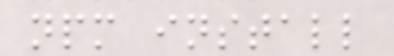npm install
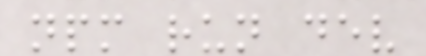npm run dev
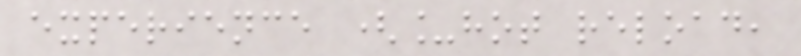experience (_hot reload,
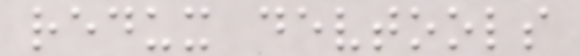redux devtools
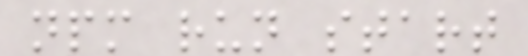npm run start
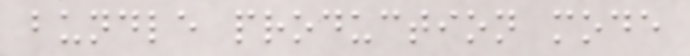bundle production mode
